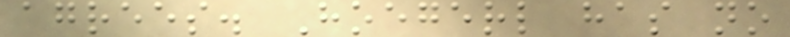agrees. Hoegerl has no
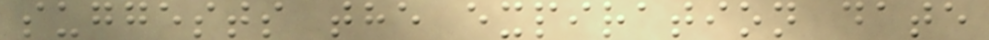suggests the expiration date
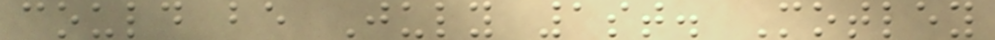could be July 1st. Motley
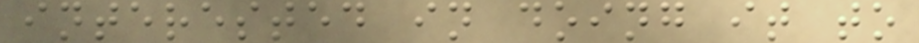interested in doing it to
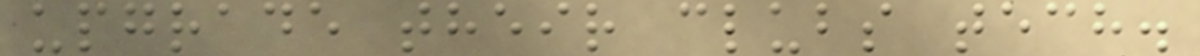upgrade their clubs tech.
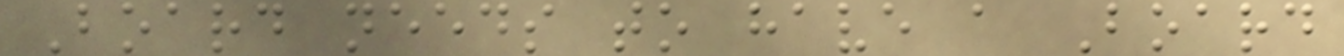Board needs to have a Board
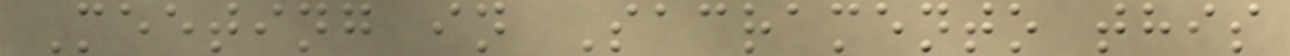Meeting in Sacramento this
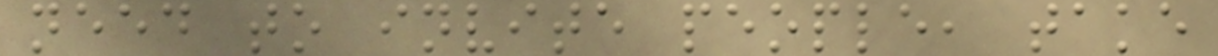need to invite people, take
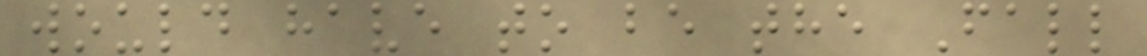would have to be the Fall
